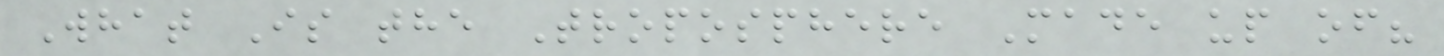What Is the Troposphere Made up of?
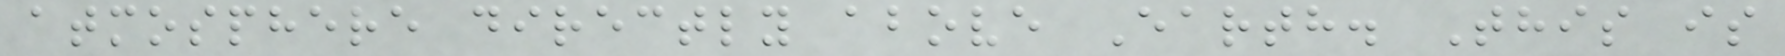atmosphere directly above Earth. This is
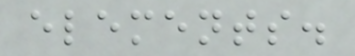elements.
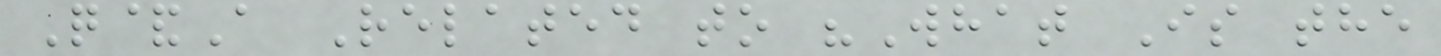Q&A Related to "What Is the
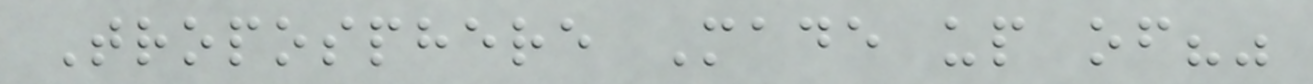Troposphere Made up of?"
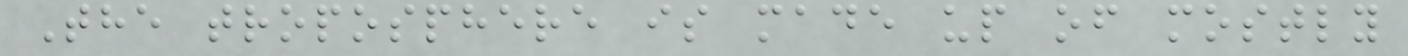The troposphere is made up of mostly
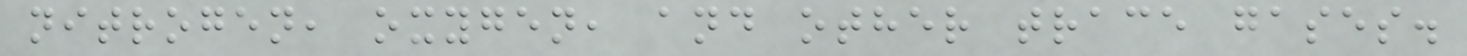nitrogen, oxygen, and other trace gases.
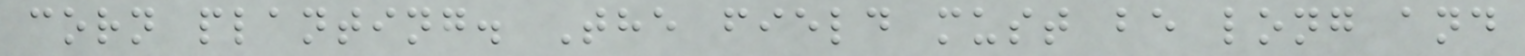corn planting. The field must be long and
